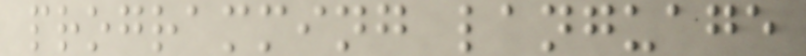programming language
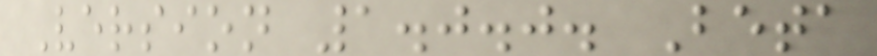Version 1.0.0. Beta
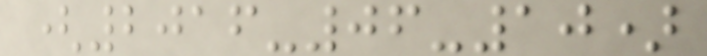(2016-06-10)
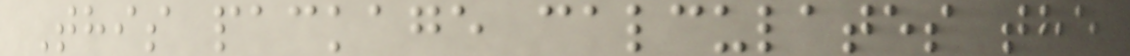This package calculates the
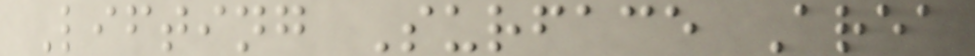Lifting Surface Area
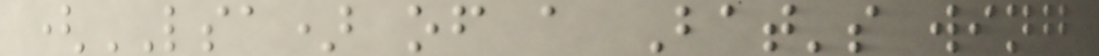(LSA) of a Bat's wing
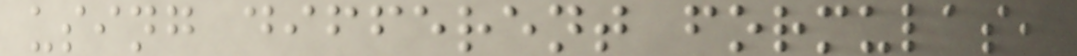using different formulas,
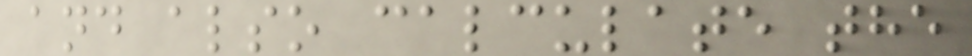and also calculate the
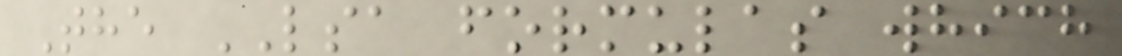The LSA formulas which
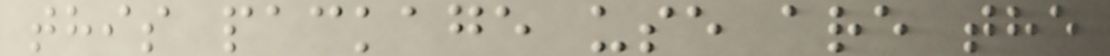this package use are the
